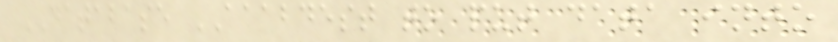DATABASE AAABDEST to put data into
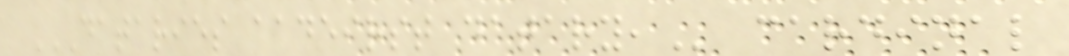DATARIES AADEIRST DATARY, cardinal
